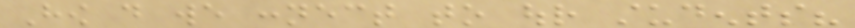How do we connect to our students?
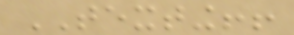TEXTING!!
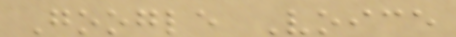Google Voice
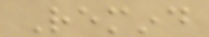Remind
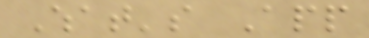What's App
